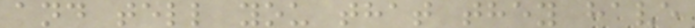and tell you that they have
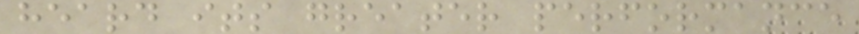heard its greater performance
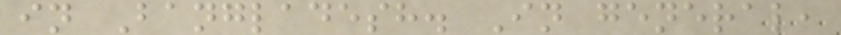in Bangladesh. In general,
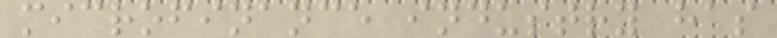microfinance industry has
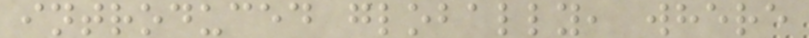introduced globally, where
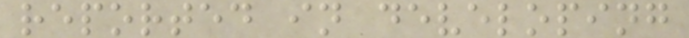reported in developing
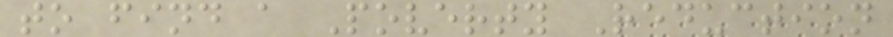to find a Poverty Reduction
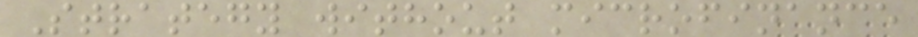Strategy without microfinance
